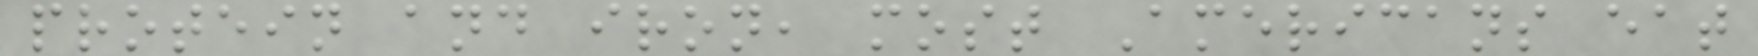protein and iron, most Americans eat
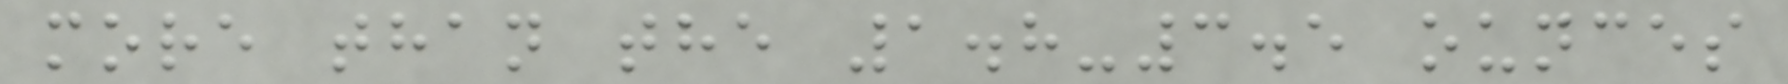more than the 1.8-3.5 ounces
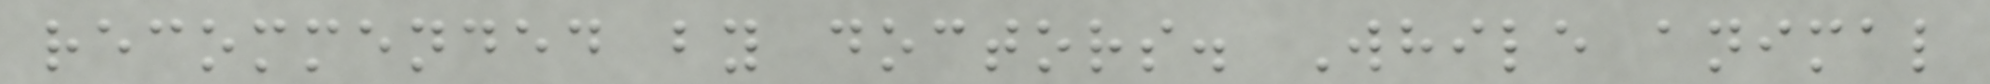recommended by doctors. While animal
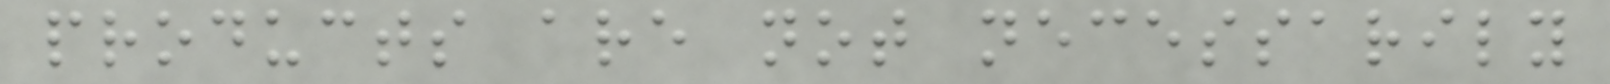products are not necessarily
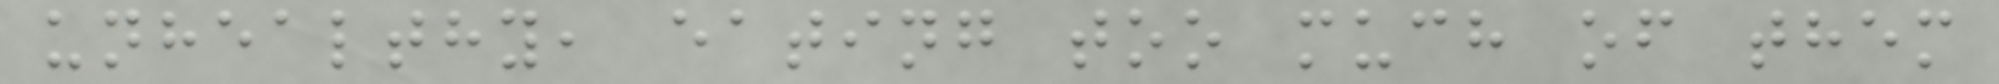unhealthy, eating too much of them
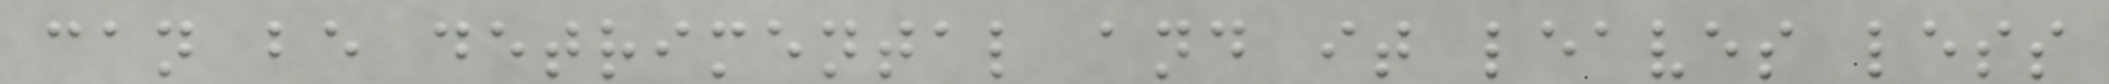can be detrimental and it leaves less
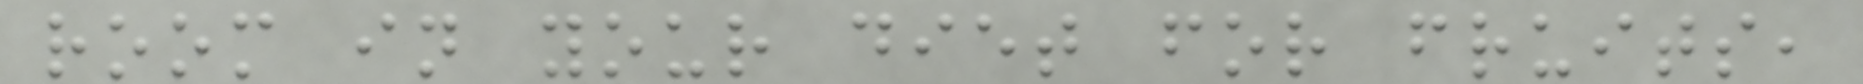room in your diet for fruits,
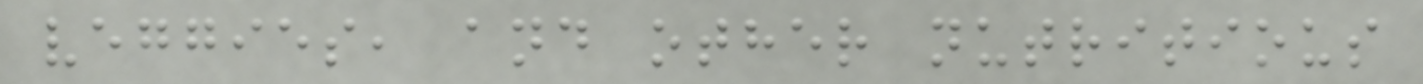veggies, and other nutritious
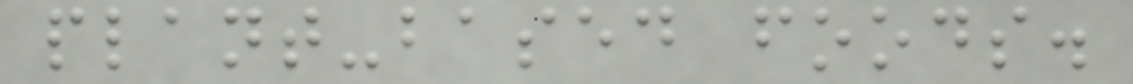plant-based foods.
